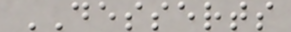DESSERTS
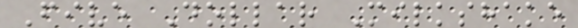Five Dollar Milkshake
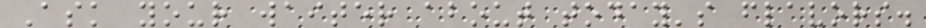Ask your waiter about today's flavors.
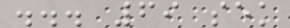... 69 sek
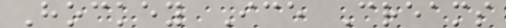Hockey Ice Creams
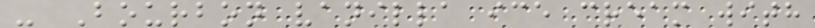- Bourbon vanilla ice cream with
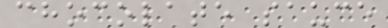chocolate sauce
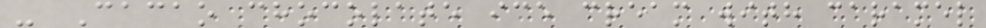- Cacao chocolate ice cream with caramel
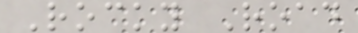Rocky Road
